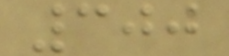300
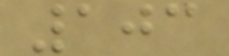103
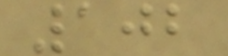102
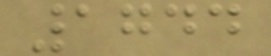1744
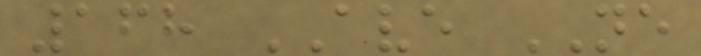168 AVE NE
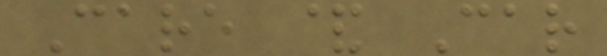Care & Car
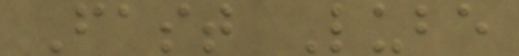Fast Lube
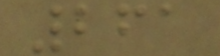261
